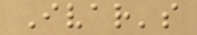Ivar's
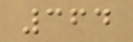364
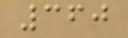360
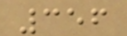356
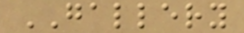GALLERY
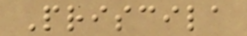Priscila
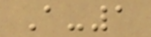A-1
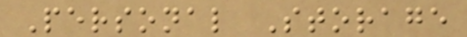Personal Storage
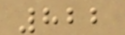822
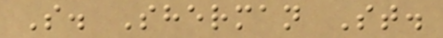S. Sherman St.
